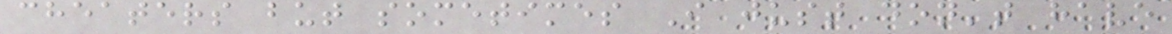cheaters but sometimes I just don't have
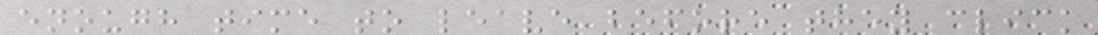enough time to leave before they click
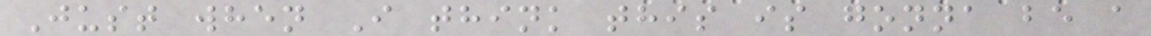Just when I think this is gonna be a
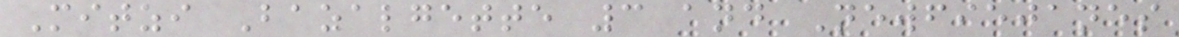Mitzi Bazalgette 3 and Newfiejanes
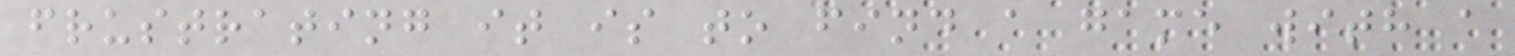frustrating it is to find a game with a
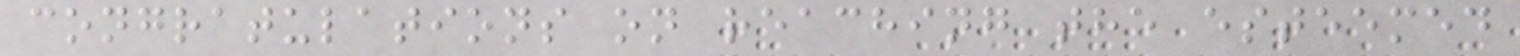congratulations on reaching the esteemed
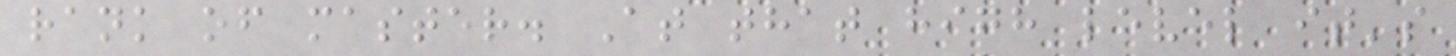rank of master. At that high level it's
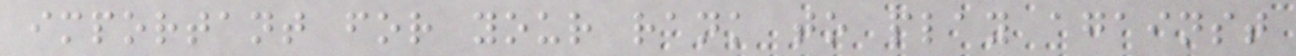important for your rank to play against
